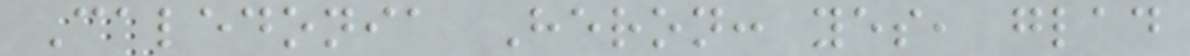Caledonia Heron: yes, glad
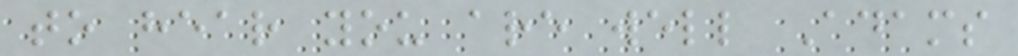to hear you are well Adams
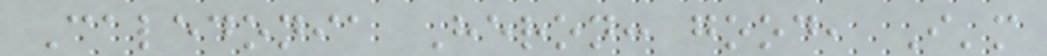Caledonia Heron: good, I'm
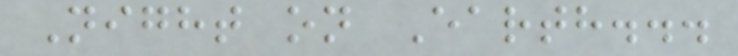Night on Earth...
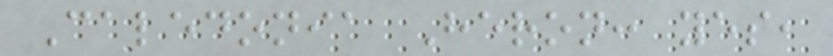Caledonia Heron: yes,
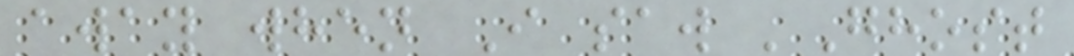away when I saw 'Ghost
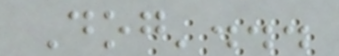Dog'...
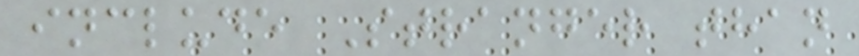include Stranger than
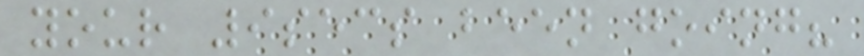your 9secs been going?
